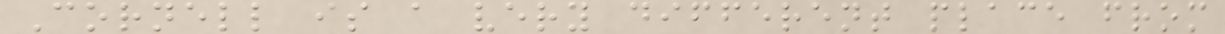Cornell is a very different place from
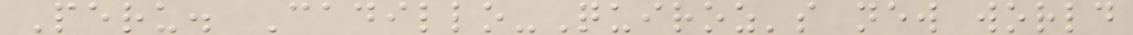Peru. Cadillo-Quiroz's new world
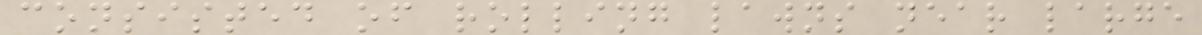consisted of rolling lawns near large
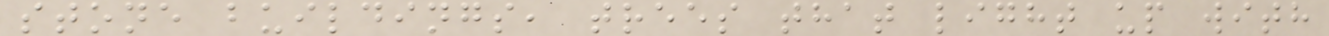stone buildings, trees that light up with
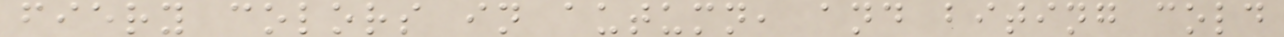fiery colors in autumn, and biting cold
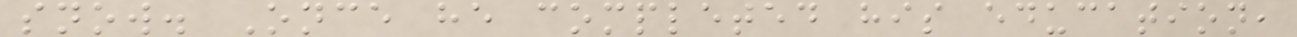snow. Once he completed his education,
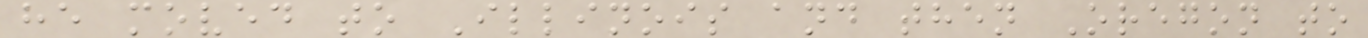he moved to Illinois and then Oregon to
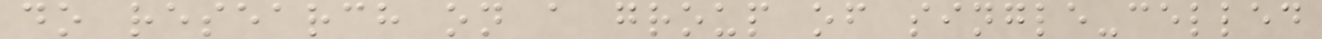do research on a group of single-celled
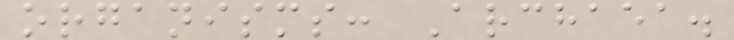organisms: Archaea.
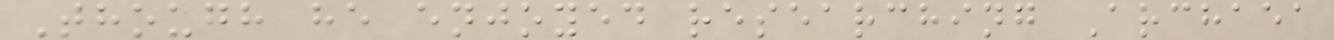Though he enjoyed researching Archaea
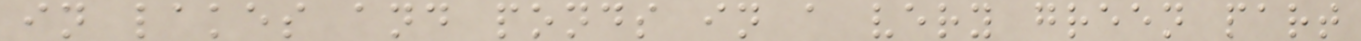in lakes and ponds in a very green part
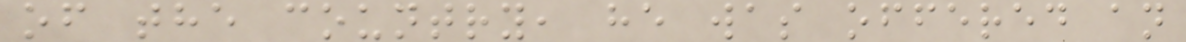of the country, he was offered an
